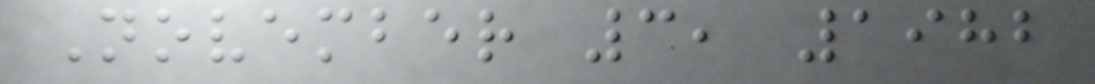November 3, 1982
